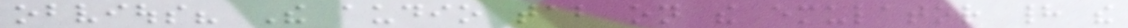obvious? The audio tab on the emulator had the
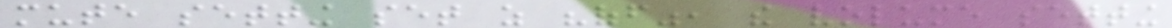mute setting set as "off", the volume setting
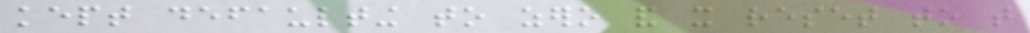kept defaulting to zero and it reset to that
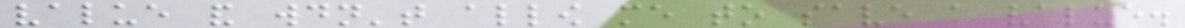value and wouldn't allow me to save a value.
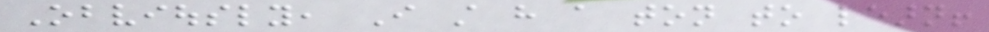Obviously, I still have a ton to learn!
